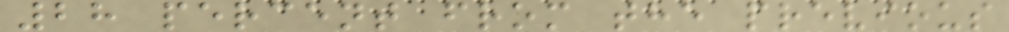28 percent from the previous
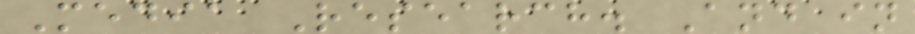Media Research. And in
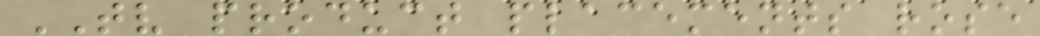TV product placements rose
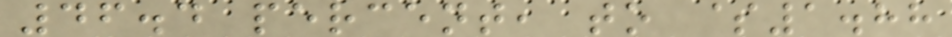46.4 percent, to $1.88
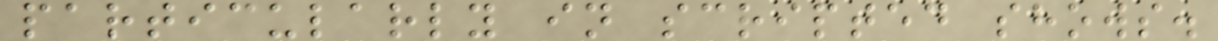particularly in scripted shows.
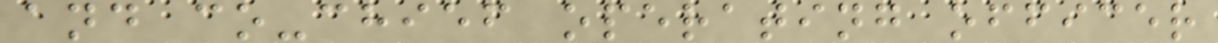and co-chief operating officer
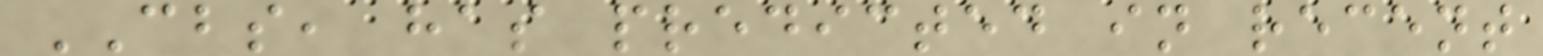CBS, has predicted in recent
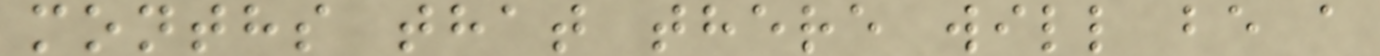months that there will be a
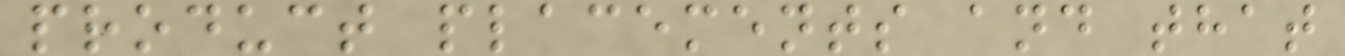product placements and that
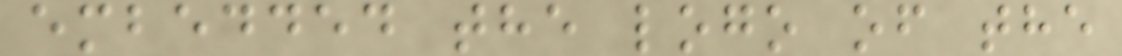embedded the logo of the
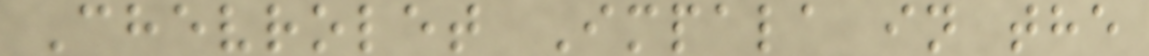Chevrolet Impala in the
